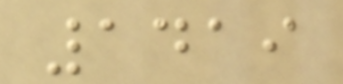1419
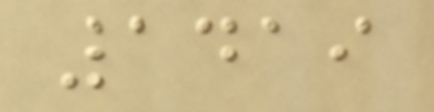1419
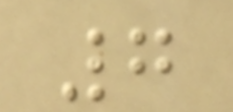7
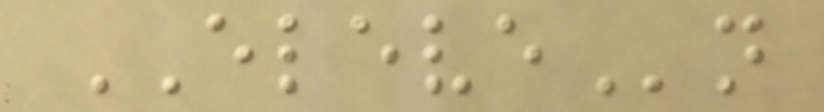ELEVEn
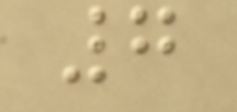7
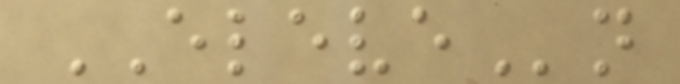ELEVEn
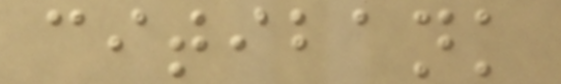citibank
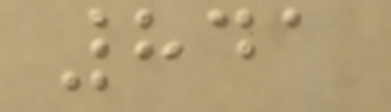841
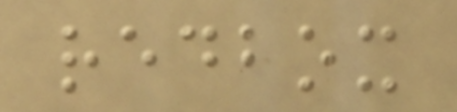redbox
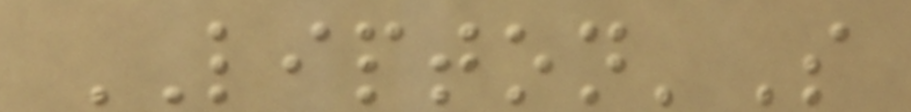LIPTON'S
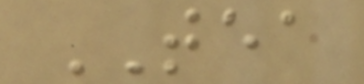TEA
